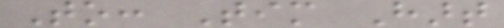To: Tim Hart
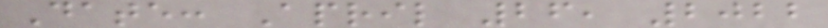Date: April 26, 2022
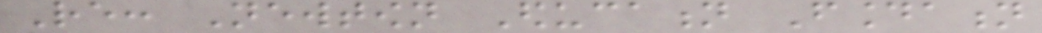Re: Newtown Education Foundation
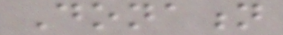Donation
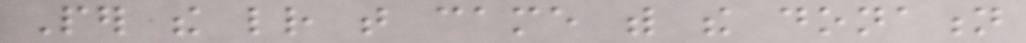Per the letter that came with the donation
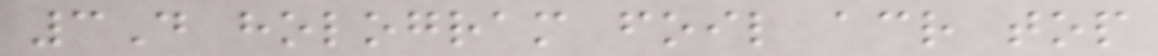3D hologram foil across top
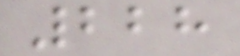228
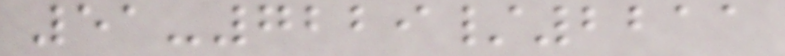51-7229/2211
